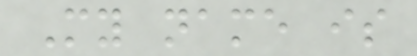My name is
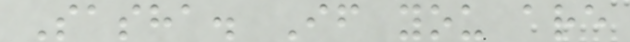Sasha. If you are
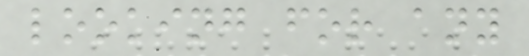looking for any
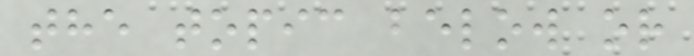the topic below or
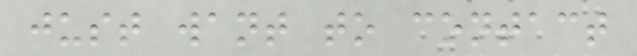just want to contact
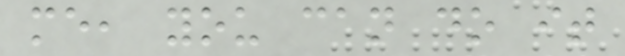me, you can do it
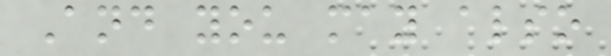And you may also
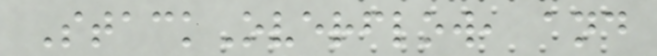StackOverflow, and
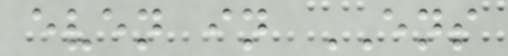even in ENS
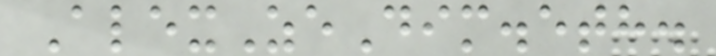AlexZeDim.eth.
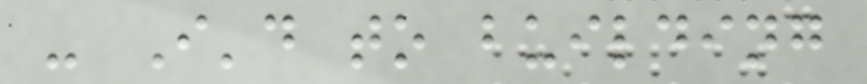- I'd to building
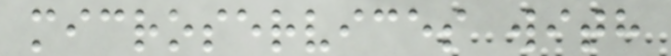microservices with
